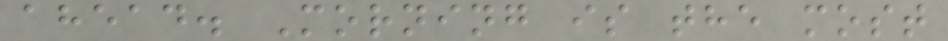ahead. Morning is the most
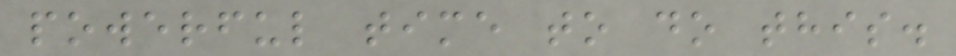powerful time to do this.
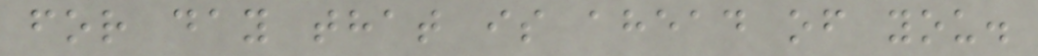for day that is ahead of you.
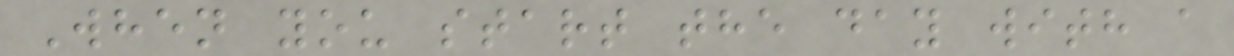When you start the day with a
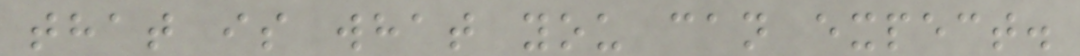that is what you can expect.
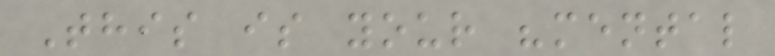This is your "mental
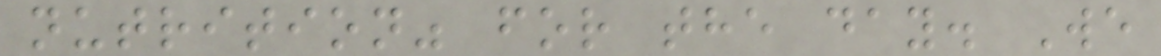nutrition" for the day. We
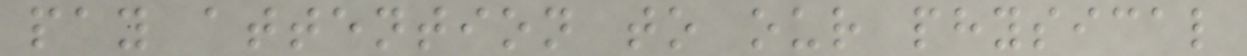pay attention to our physical
